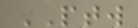PTW
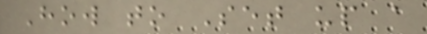How to Set up a
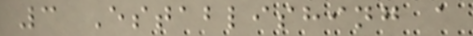3 Establishing a
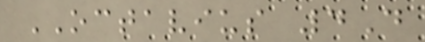OCTAVIUS 4D
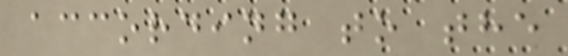according to the
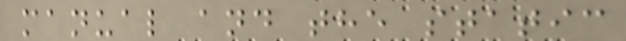manual and the static
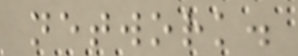network.
